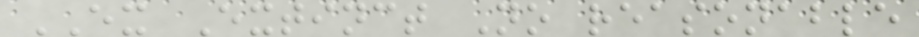EX Extinct No reasonable
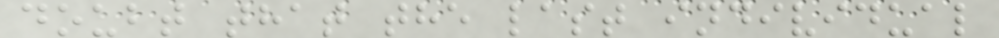doubt that the last individual
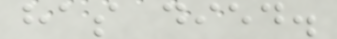has died.
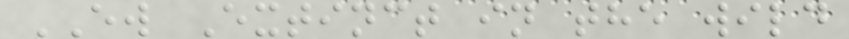EW Extinct in the wild
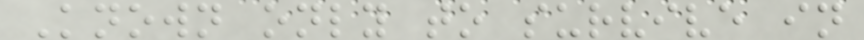Known only to survive in
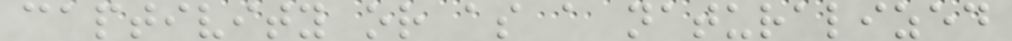captivity or as a naturalized
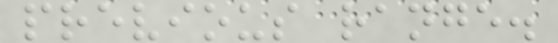previous range.
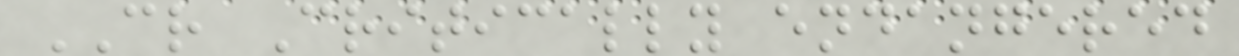CR Critically endangered
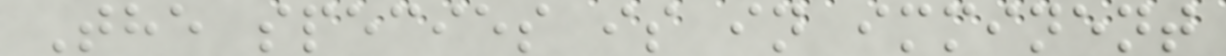The species is in imminent
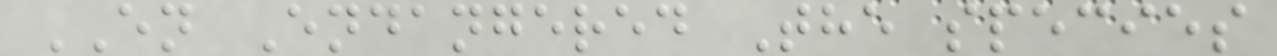EN Endangered The species
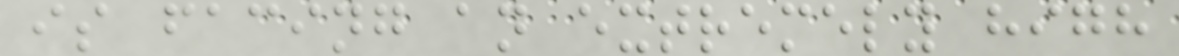is facing an extremely high
